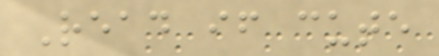Read if cute
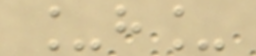_h_
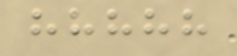hhhhh
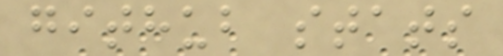github stats
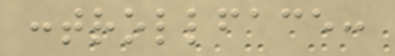:trollface:
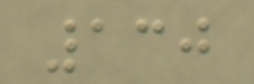130
